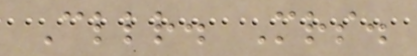Cllr. Mrs.
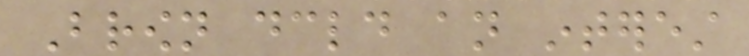Brown declared an interest
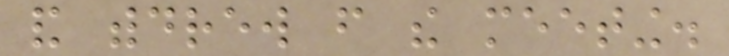and withdrew from the meeting.
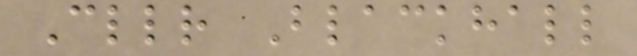Cllr Blackhall
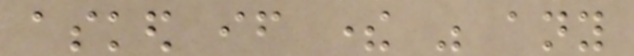asked if there was any
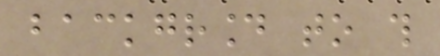background to this
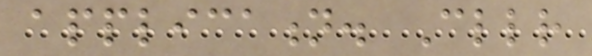application. Cllr
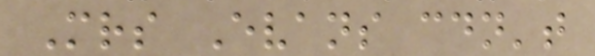Mrs Evans couldn't
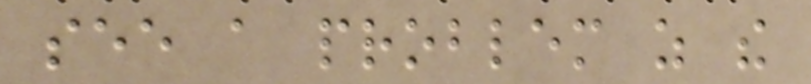see a problem as the
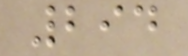294
